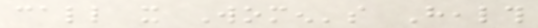call it Women's Health
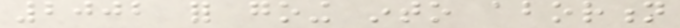2002 for going into abortion
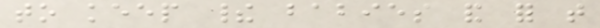to keep their babies and for that
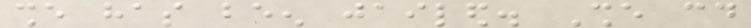she has been jailed. She could
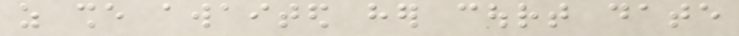as she awaited her court date
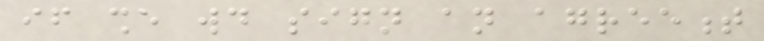if she would sign an agreement
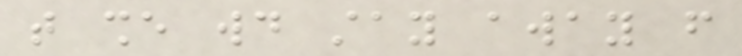that she would stay away from
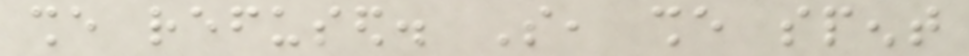she refused. So, she spent
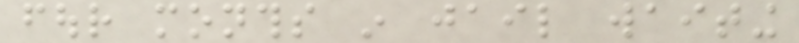four months in jail waiting
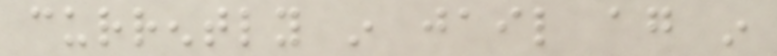currently in jail again in
